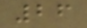26
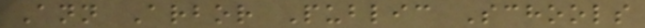Ann Arbor Public Schools
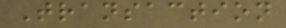Transaction
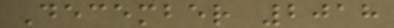December 2018
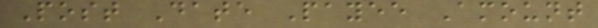Post Date Payee Amount
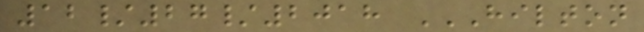12/27/2018 HILTON
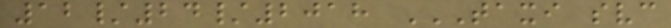12/24/2018 TAXI SVC
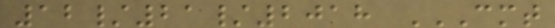12/21/2018 CMT
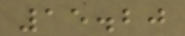15.20
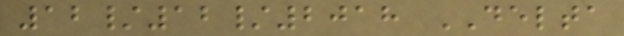12/12/2018 DELTA
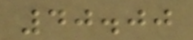40.00
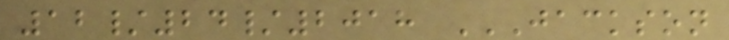12/24/2018 JACKSON
